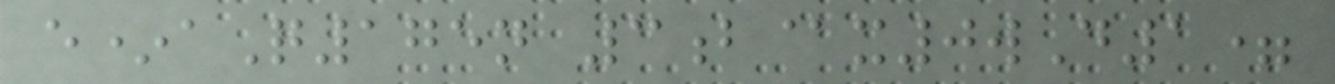e*aQ175n 3b@x0wD1=
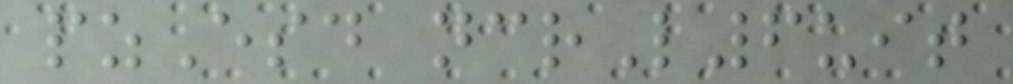pzEsd ncrL6uit
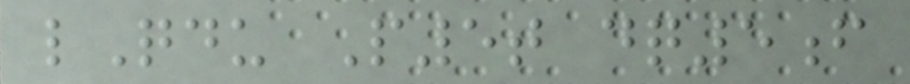lQdu P5t dq5f
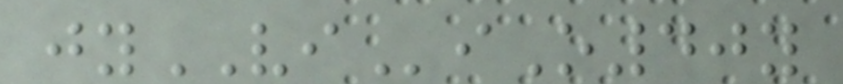jyVIiO40y
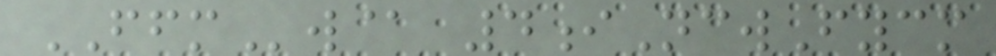FFMw@ 4iNcwFycm
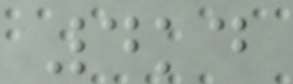4kd
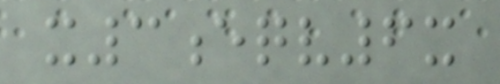x3eqv6x
